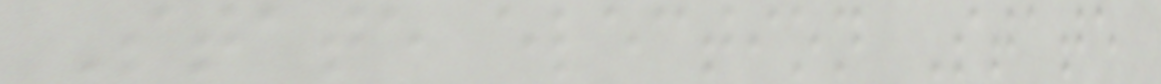State election State
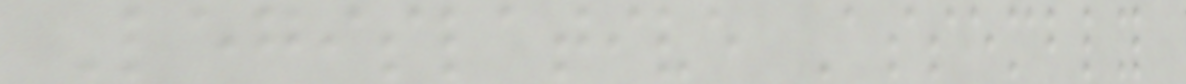Legislative Assembly
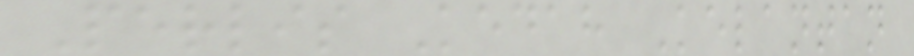Perlis Kedah Kelantan
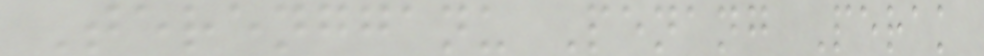Terengganu Penang Perak
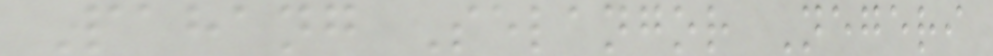Pahang Selangor Negeri
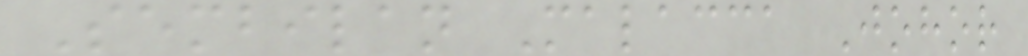Sembilan Malacca Johor
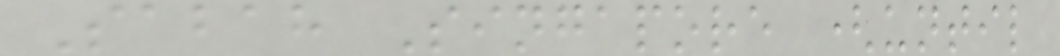Sabah Singapore (until
